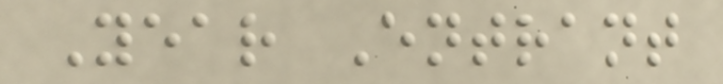Year Entrant
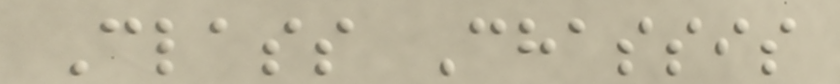Class Chassis
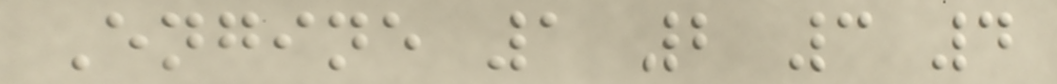Engine 1 2 3 4
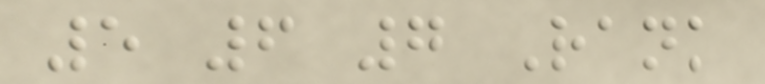5 6 7 Rank
